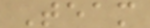Team
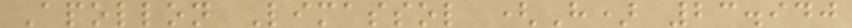Apollon Limassol (H) 23.940
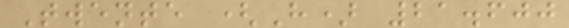Twente (H) 21.600
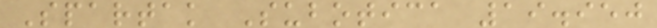Spartak Subotica 19.950
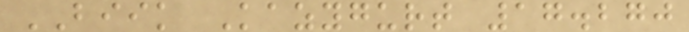BIIK Kazygurt 17.270
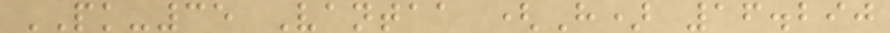PK-35 Vantaa (H) 16.290
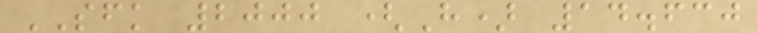SFK 2000 (H) 14.630
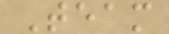Team
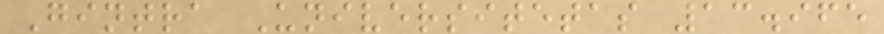Gintra Universitetas 13.965
